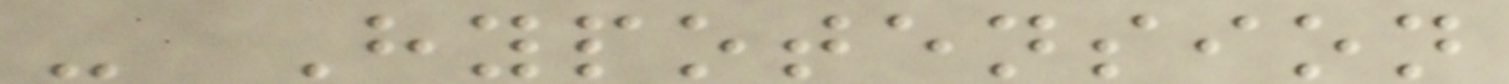- Hypotension
